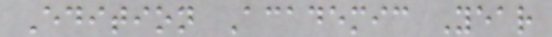Edition Academic Year
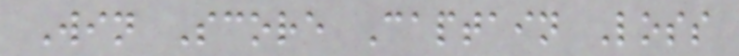Win Score Captain Loss
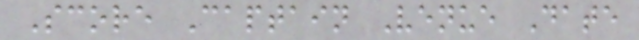Score Captain Venue Date
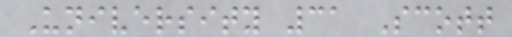University 31 Scott
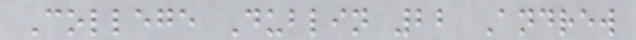College Dublin 22 Andrew
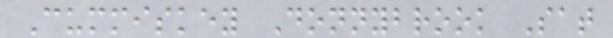Cummiskey Donnybrook Sat
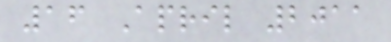16 April 2011
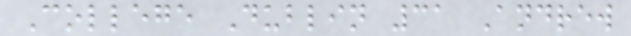College Dublin 31 Andrew
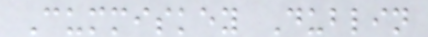Cummiskey Dublin
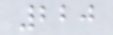220
